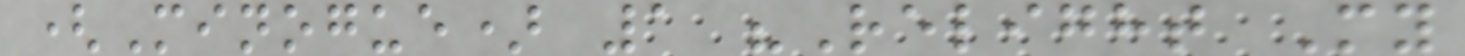(Minogue) 1 "Relight My
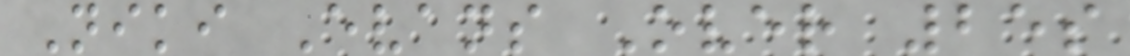Niki Evans Over 25s
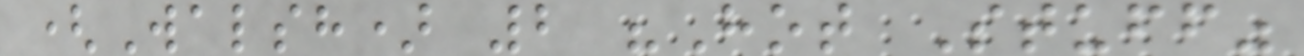(Walsh) 2 "Hot Stuff"
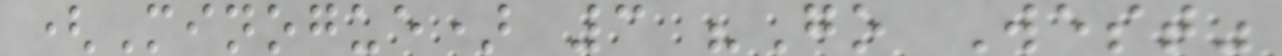(Minogue) 3 "Go West"
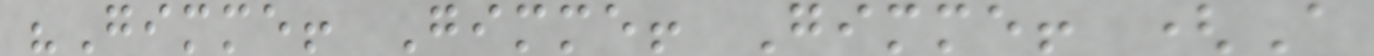"Gimme! Gimme! Gimme! (A
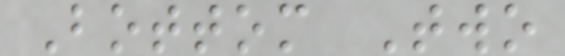Bottom Two
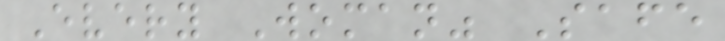Every Woman" Safe
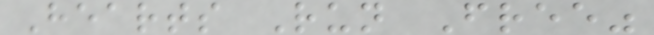Hearts Run Free"
